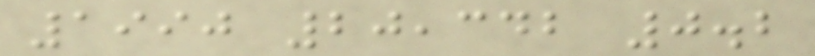1990 20,342 0.2
